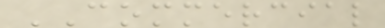COMMERCIAL
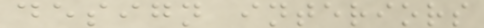design interiors
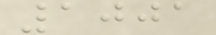1001
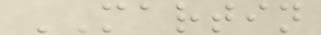MARTIN
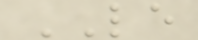LE
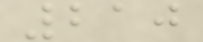210
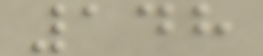148
